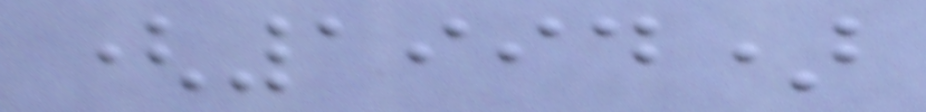(1994)
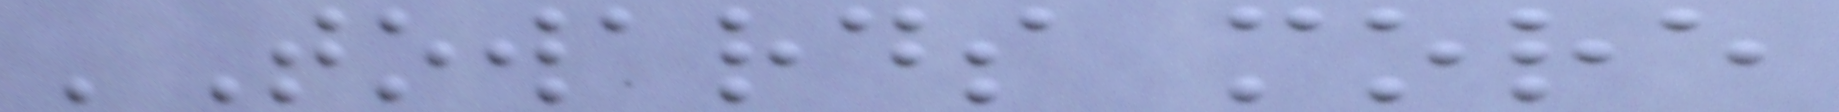'Towards more
